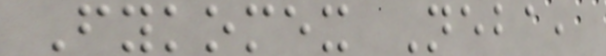Fykomex Neba,
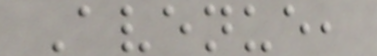Avenue,
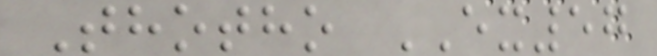Thotho EX57
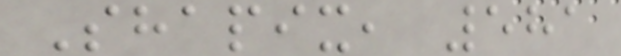Shapix, 581
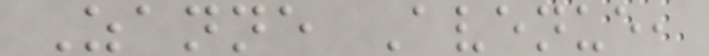Zanne Avenue,
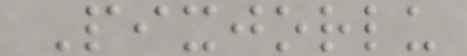Pixjorlu
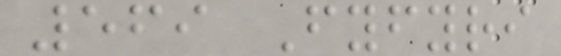569 Fyfyri
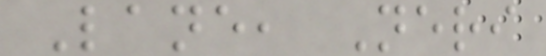Lane, Neri
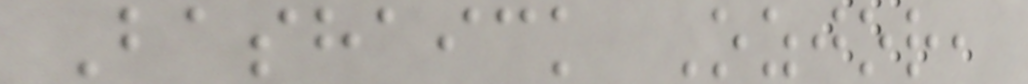Bashaick Ozjor,
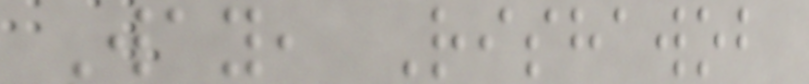Way, Rishawob
